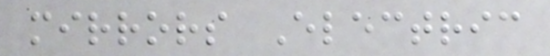mirrors Electric
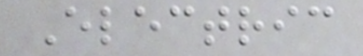Electric
